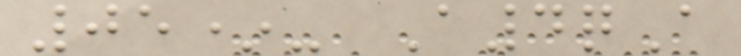05*- A4qA
